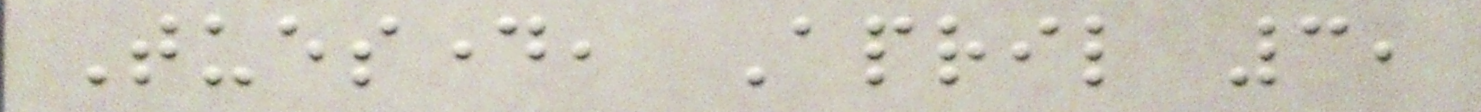Tuesday, April 3,
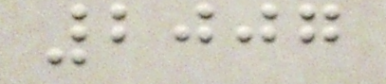2007
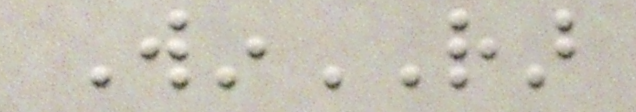WinRAR
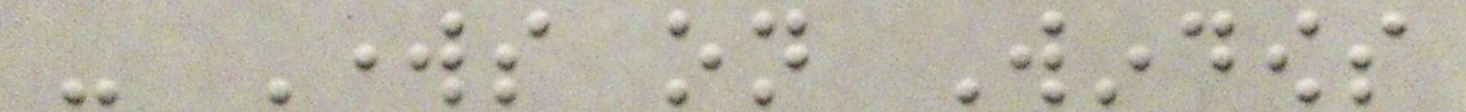- Works on Windows
